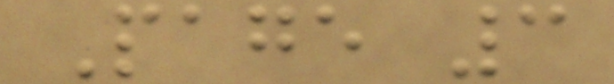Page 3
